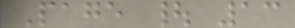Page | 13
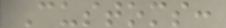Customs:
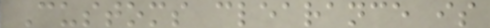Customs clearance is
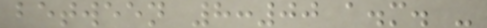between 8:00 a.m. -
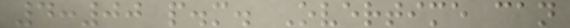4:00 p.m. Overtime can
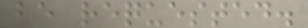be requested.
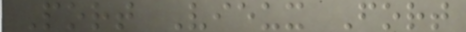Port Vieux Fort
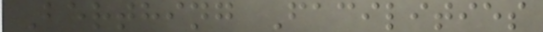Berthing Facilities
